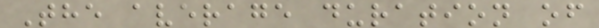The average duration of
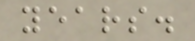years.
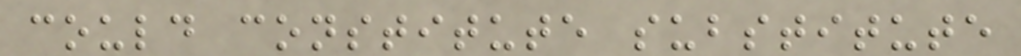could constitute substitute
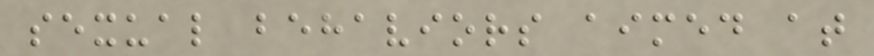sexual behaviors aimed at
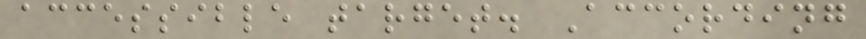accessible target. According
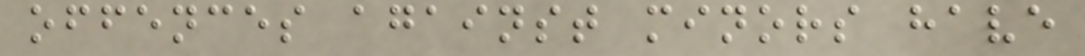offences against minors have
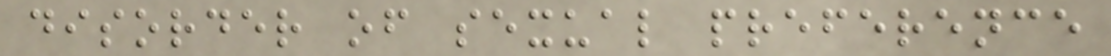disorder of sexual preference
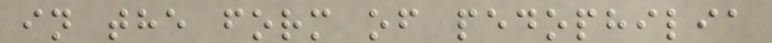in the form of pedophilia
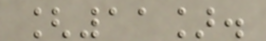[11].
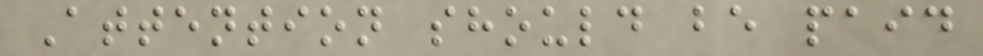Attention should be paid
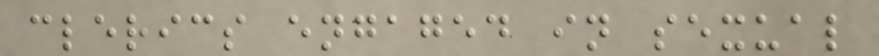clerics engaged in sexual
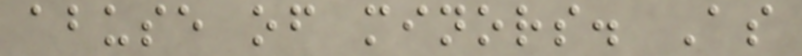abuse of minors. As
